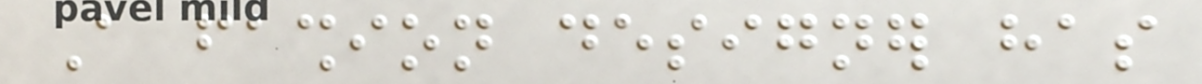A fashion designer has
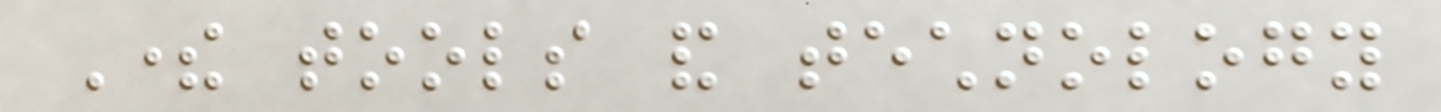There tools and technology
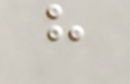have
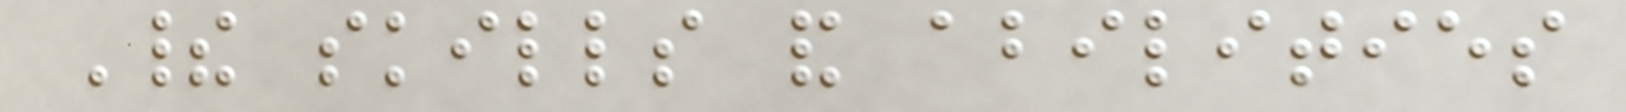Their skills and abilities
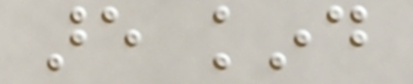are kind
